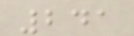241
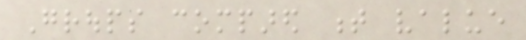Groups compared t value
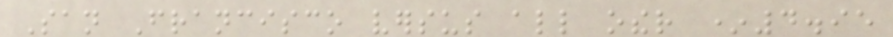San Francisco versus all other *4.95
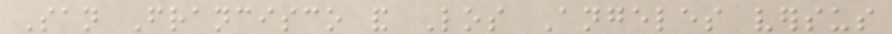San Francisco and Los Angeles versus
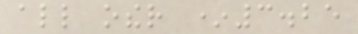all other *3.25
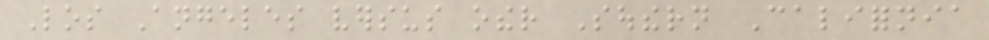Los Angeles versus other Southern California
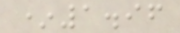*1.96
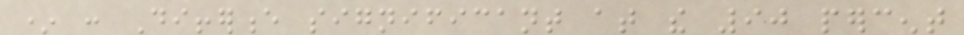* : Difference significant at the 90 percent
